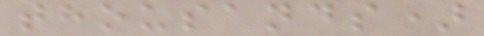thousands)
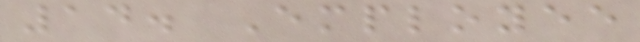14. Employee
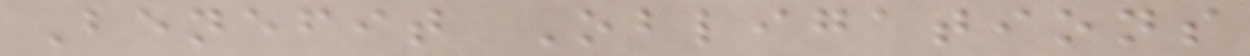Benefit Obligations
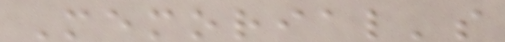Memorial's
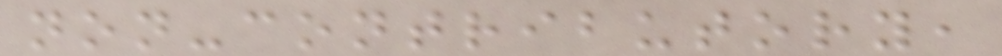non-contributory,
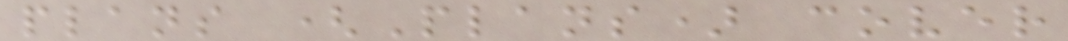plans (Plans) cover
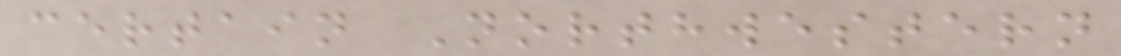certain Northwestern
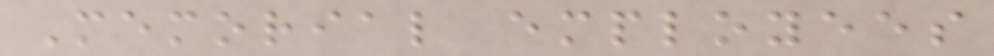Memorial employees
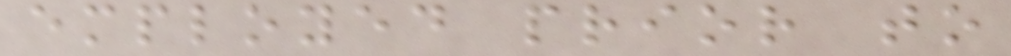employed prior to
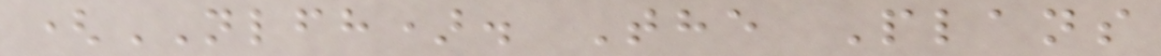(NLFH). The Plans
